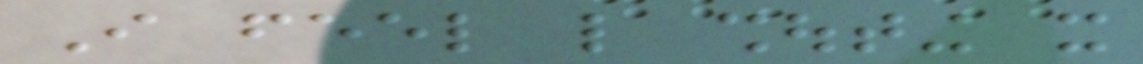I feel like shouting it
